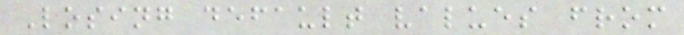Losing default values from
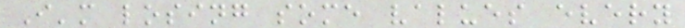I'm losing some values every
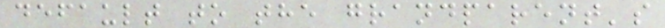default to the grandparent's
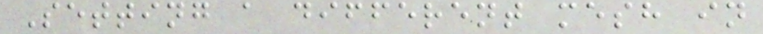Setting a different mesh in
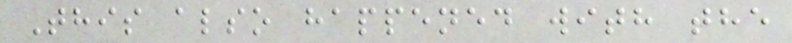This also happened with the
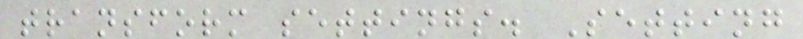transform settings. Setting
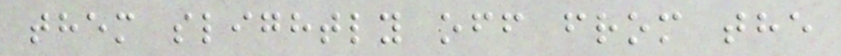them slightly off from the
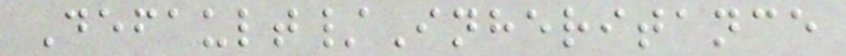Default/Inheritance
